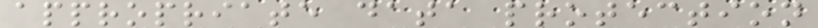appropriate data protection
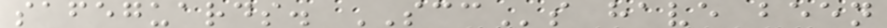safeguards. SCCs have been
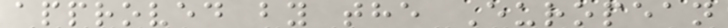approved by the European
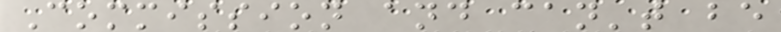Commission and can't be
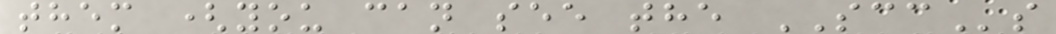them (you can see the SCCs
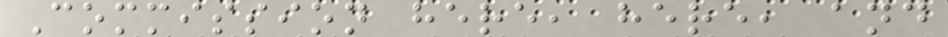Commission here, here, and
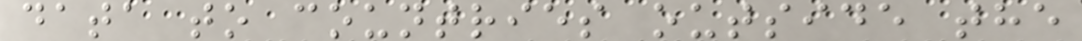data to countries outside the
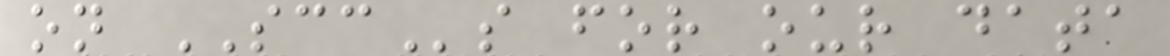on SCCs for our data
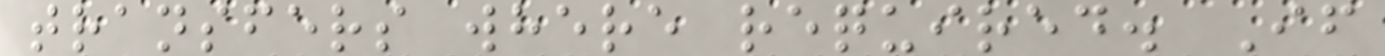transfers where required. If
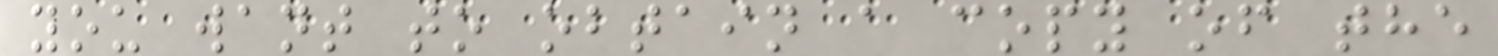you want to obtain a copy of the
